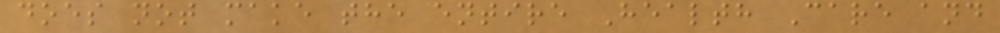does not make the entire Health Care and
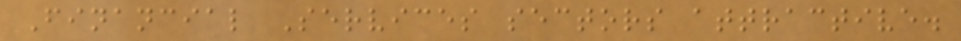Financial Services sectors attractive.
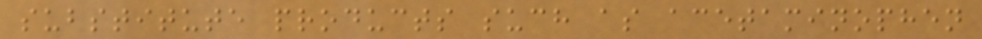substitute products such as acetaminophen
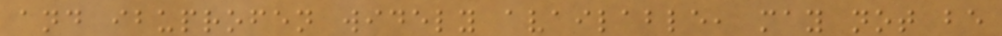and ibuprofen widely available, may not be
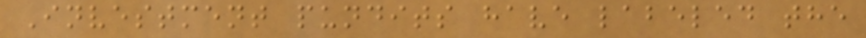Investment pundits have labeled the
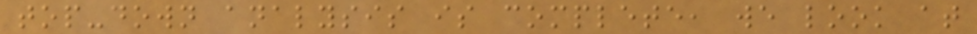top-down analysis is complete, we look at
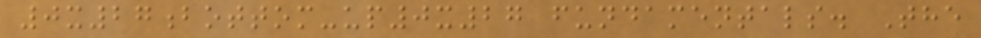0x27bottom-up0x27 fundamentals. The
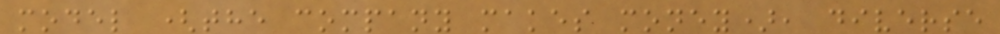model (the company makes money), diverse
